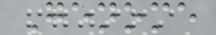Genome
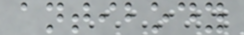antibody
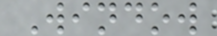Window
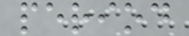period
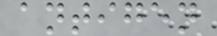antigen
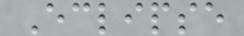Eclipse
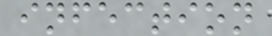infection
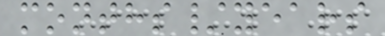months/years
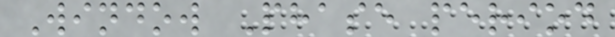Window Phase period
